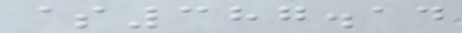$387.14
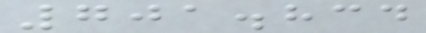701.834
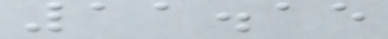11.15
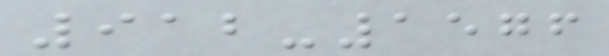912-1576
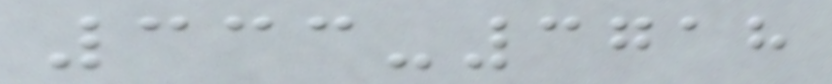333-3718
